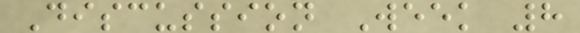Discussion Week 8
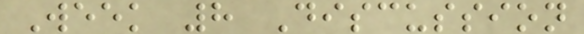Week 8 Discussion
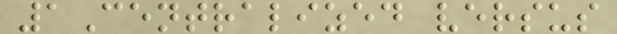1Centralized versus
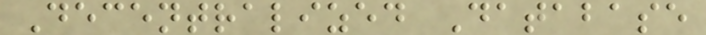Decentralized Database
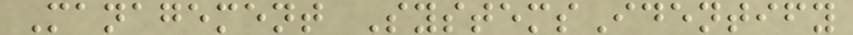Management SystemsIdentify
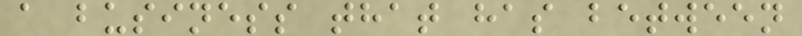a business that has between
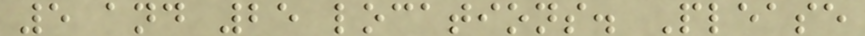5 and 25 locations. Please
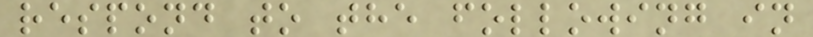respond to the following in
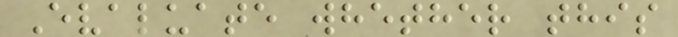Evaluate whether this
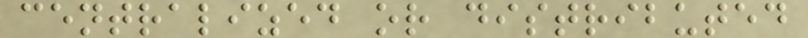centralized or distributed
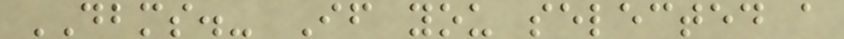DBMS.- If you selected a
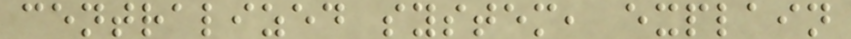centralized system, explain
